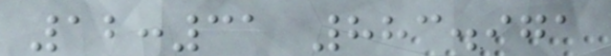12:31 883.971
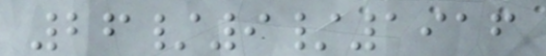26/9/1916
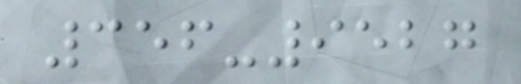356-9527
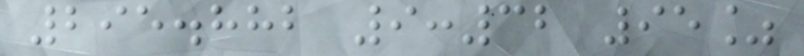295.882 9:32 95%
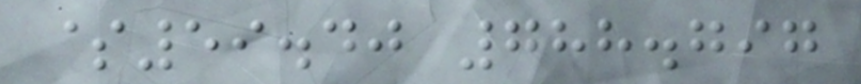$59.40 788.797
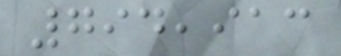794,913
